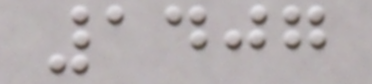1407
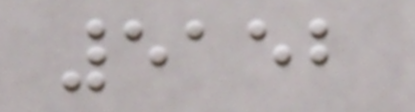5152
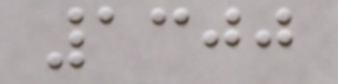1300
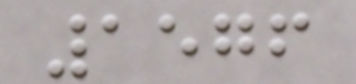1576
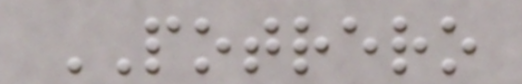POTRERO
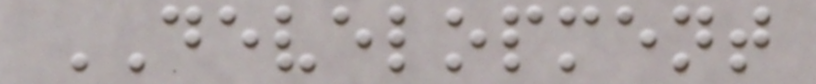DEVELOPMENT
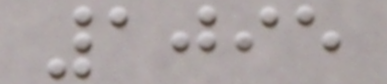1095
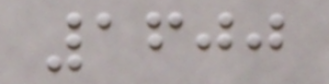1600
